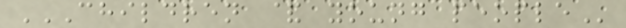CHILDREN & YOUNG PEOPLE
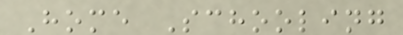Home Schooling
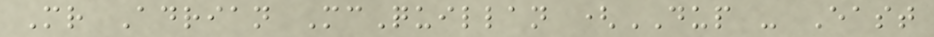Mr Adrian McQuillan (DUP - East
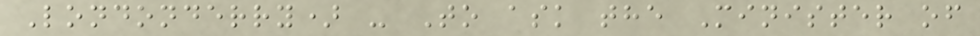Londonderry) - To ask the Minister of
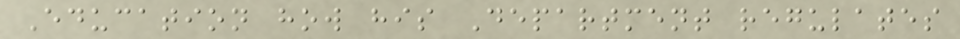Education how his Department regulates
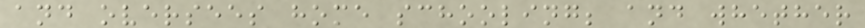and oversees home schooling; and whether
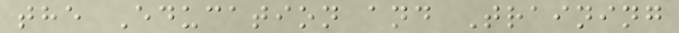the Education and Training
